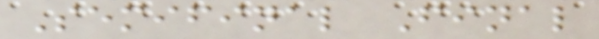Semifinal Final
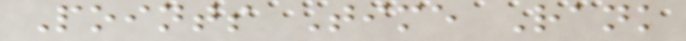Points Time Rank
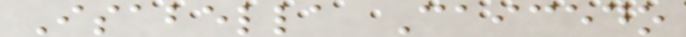Isabella Caicedo
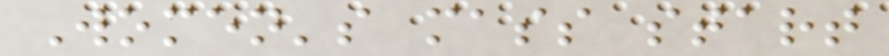Women's mass start
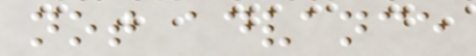not advance
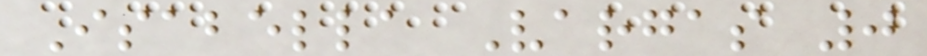Isabella Vargas 0
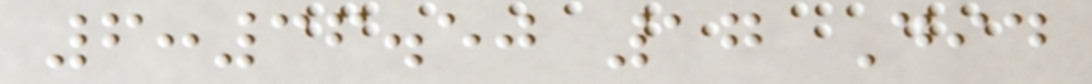6:36.50 17 Did
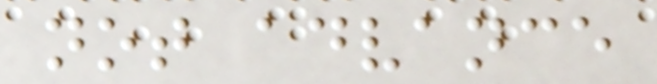not advance
